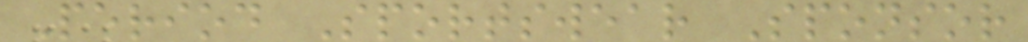Period Sportswear Sponsor
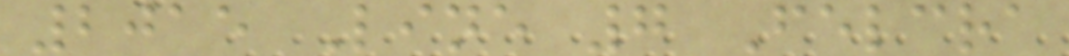2015 Line 7 Felcra
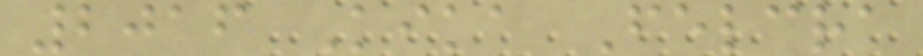2016 Kika Felcra
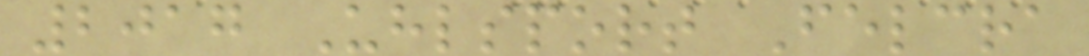2017 Uhlsport Felcra
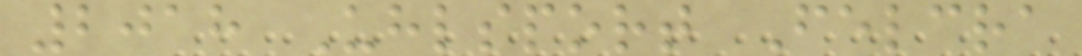2018 Uhlsport Felcra
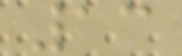13
